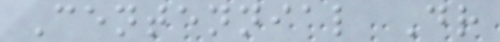Centennial Dr
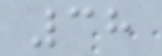38
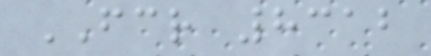FCR 8312
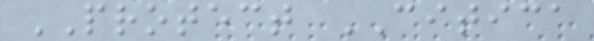PROTECT CITICA
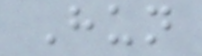Hun
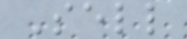Sell
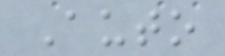Auto
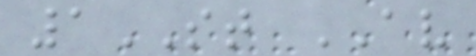1ST AV
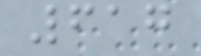617
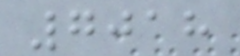7018
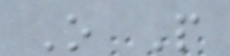O P
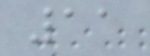11
